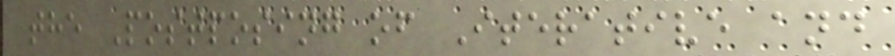the Postposing of Iterative and
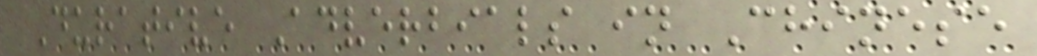Durative Adverbials in Chinese
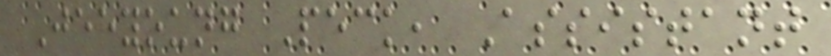Jeeyoung Peck, Assistant
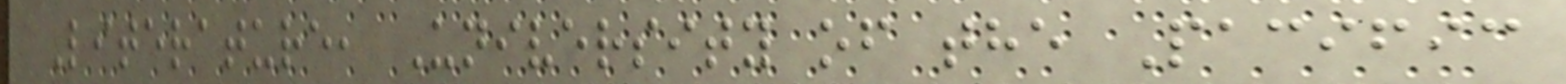Literature, University of the Pacific
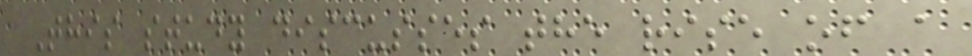This study discusses the rise of a
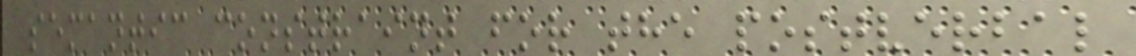semantic constraint for the postverbal
